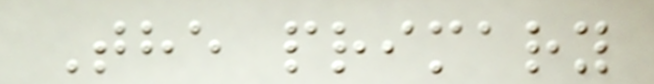The primary
